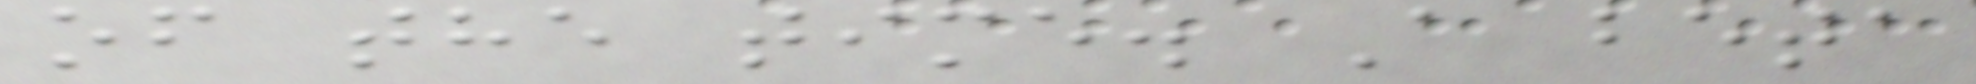of the time. A beta
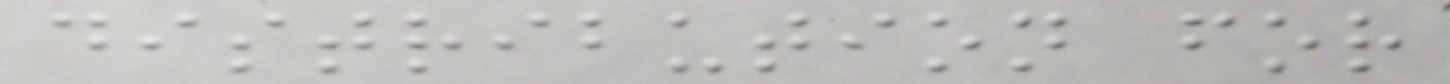distribution for
